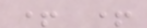+ +
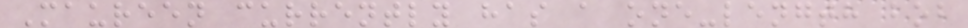Maureen currently has a one-length bob
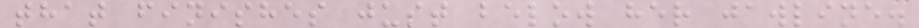that finishes just below her jawline.
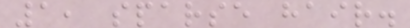1, sparse hair.
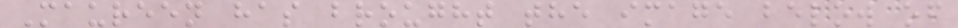Maureen has brought the image below of
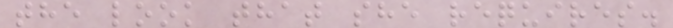the look that she requires.
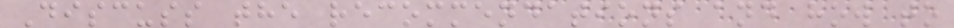Discuss the recommendations and how to
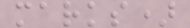marks)
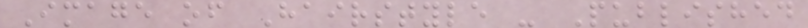Image of Hairstyle - Published
